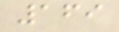169
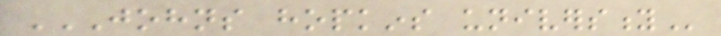JOHNS HOPKINS UNIVERSITY
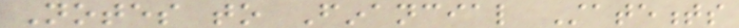Notes to Financial Statements
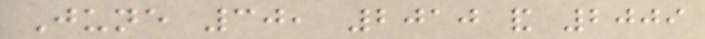June 30, 2010 and 2009
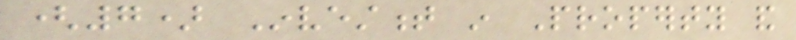(7) Investment in Property and
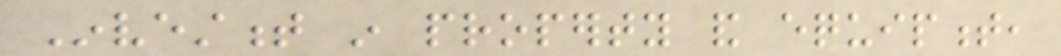Investment in property and equipment,
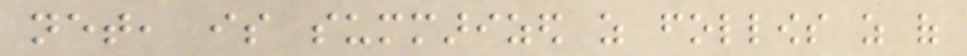net, is summarized as follows as of
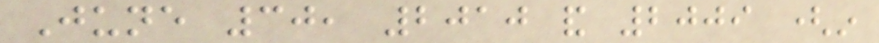June 30, 2010 and 2009 (in
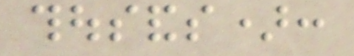thousands):
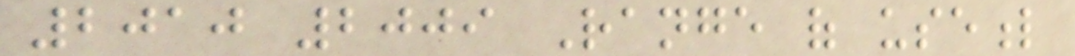2010 2009 Range of useful
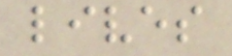lives
